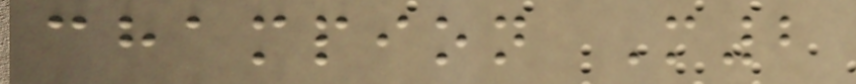champion M2
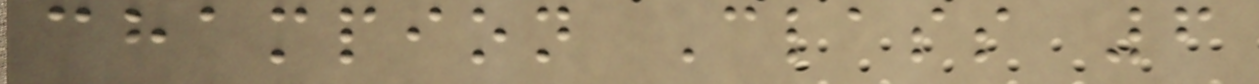champion Class 6
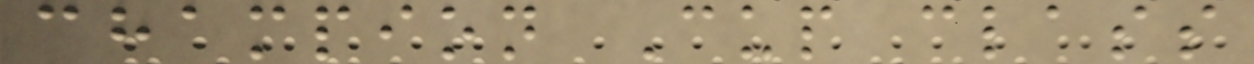champion Cup class
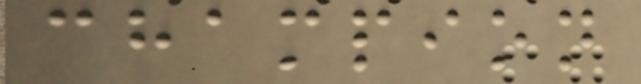champion
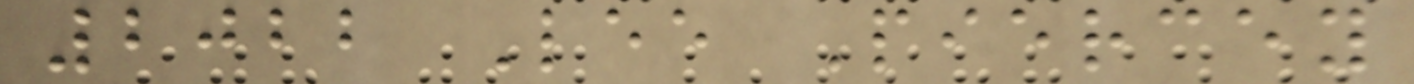2022 Lee Piercey
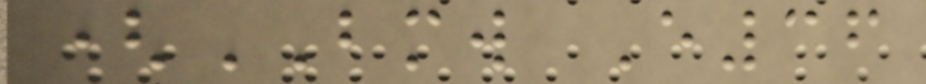(BMW E36
